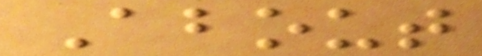About
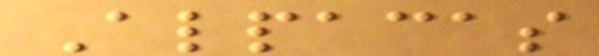Alpacas
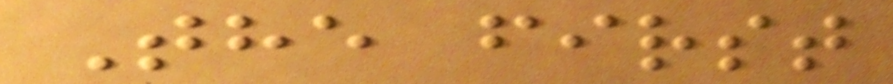The first
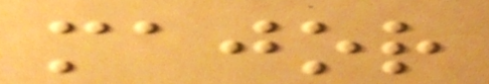major
